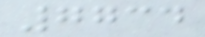7734
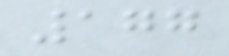177
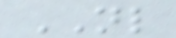NL
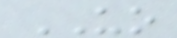UO
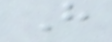H
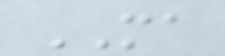MA
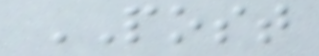POST
